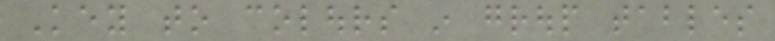Key to colours in group tables
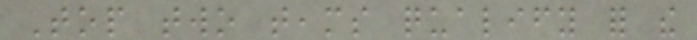Top two teams qualify for the
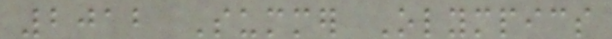2012 Summer Olympics
